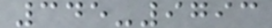345-9793
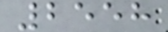2558
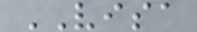VISA
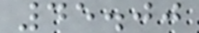45.00
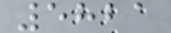5821
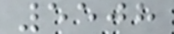5508
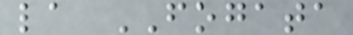la FOGATA
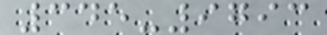345-9793
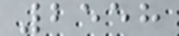2558
